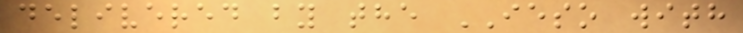delivered by the IESO with
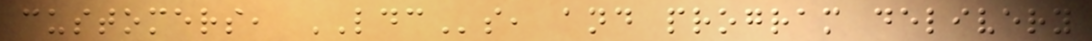customers, LDCs, and program delivery
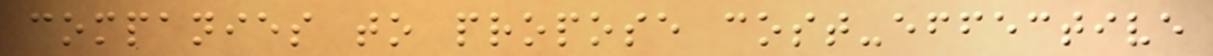companies to propose cost-effective
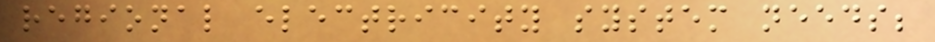regional electricity system needs;
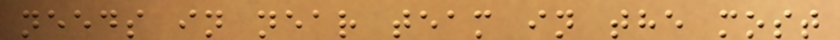needs in near team in the most
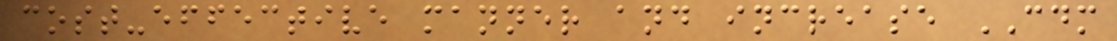cost-effective manner and increase CDM
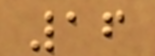16
